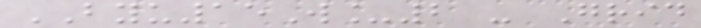BYU15W_2 - Grid
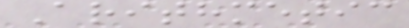Arithmetic
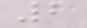2
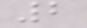2
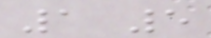1 5
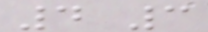4 3
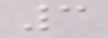3
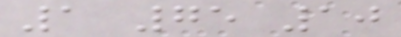1 75 10
